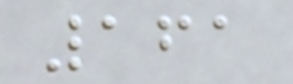161
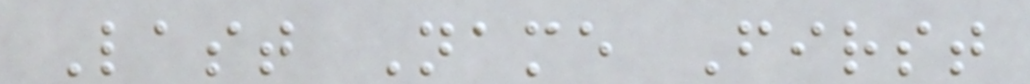Last Name First
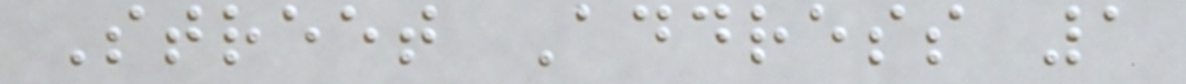Street Address 1
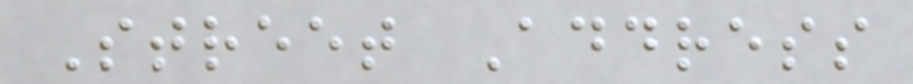Street Address
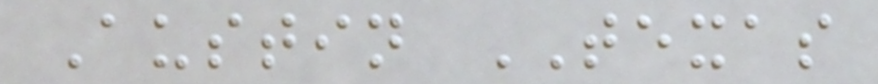Austin TEXAS
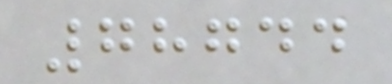78744
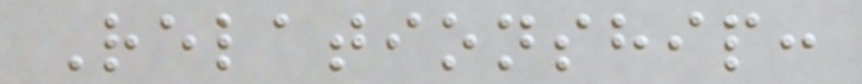Relationship:
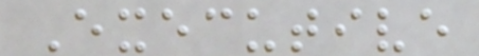Executive
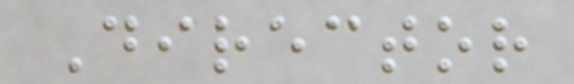Director
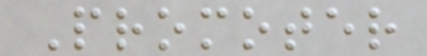Promoter
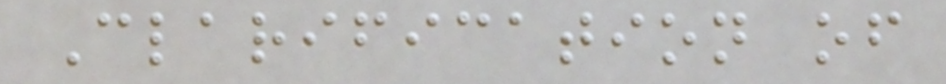Clarification of
